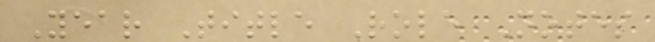Year Title Role Notes
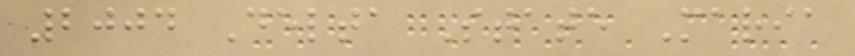2004 Delta State Maria
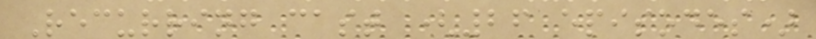Recurring cast (26 episodes)
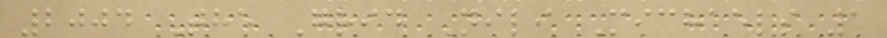2004 The Grid Nili Michaels 1
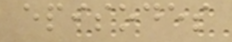episodes
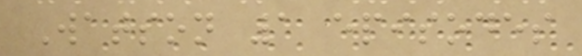Watson 1 episodes
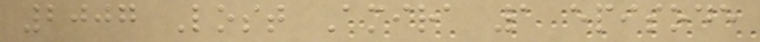2007 Lost Amira 1 episode
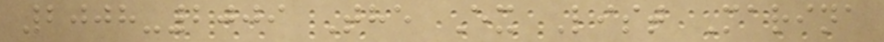2008-2009 The Ex List Marina
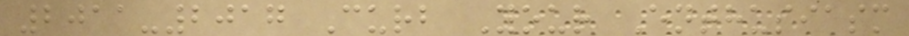2011-2017 Curb Your Enthusiasm
